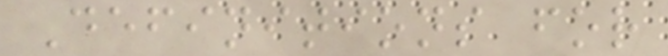Definitions for
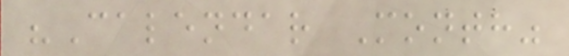"Calendar Month"
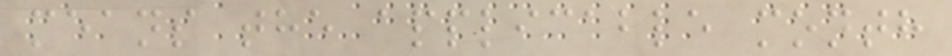means the applicable month
